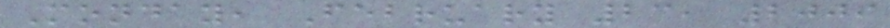Monday, February 23, 2009
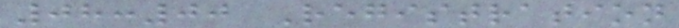08:00 Registration
